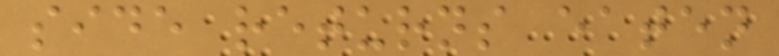side returns eaten
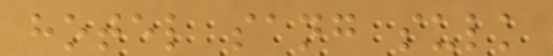hotel sang sulk
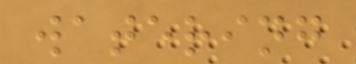watering
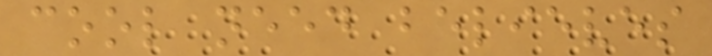cool need believes
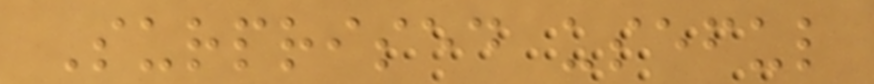Surprised useful
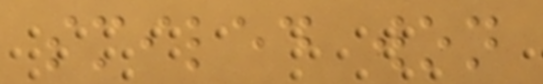smiled won
